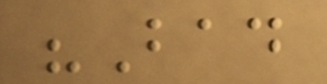"Bad
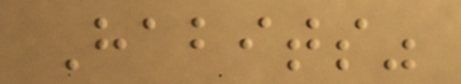Habits"
